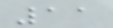11
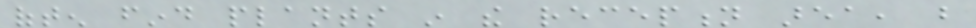often find plants in the reception area, but
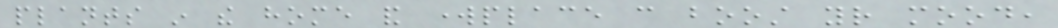plants in the home and workplace can boost your mood,
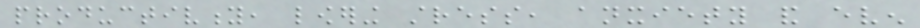productivity, lowering stress, anxiety and even
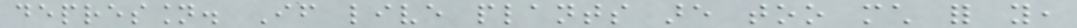depression. If live plants are too much for you,
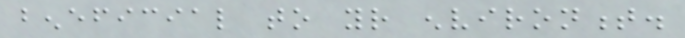beneficial to your environment.
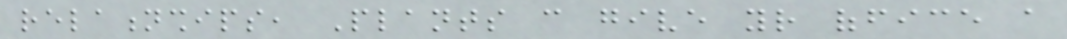relationships, Plants can give your office a
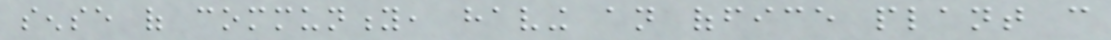sense of community, having an office plant can
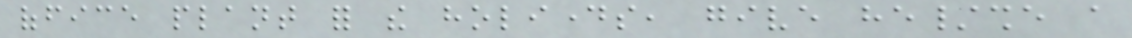office plant for the holidays, give he/she a
